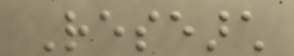Research
